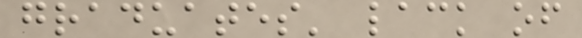graduates' lack of
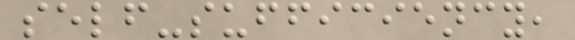self-sufficiency,
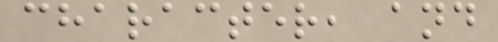character, and
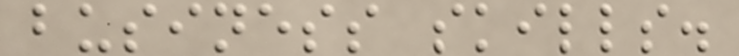business skills.
